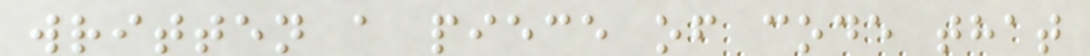written a piece of code that
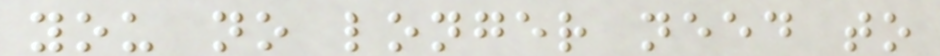you no longer need to
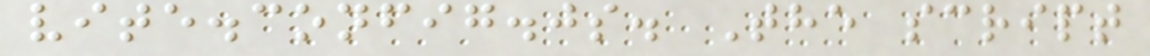vite.config.js. The script
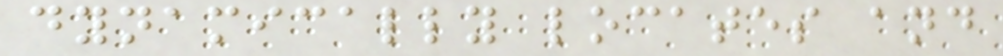dynamically locates and
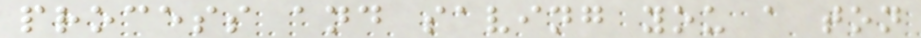process and saving you a ton
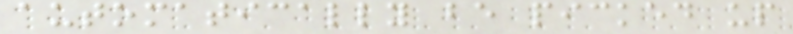automatically be picked up
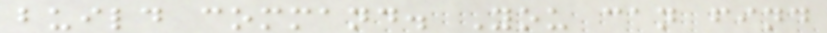build command. You can find
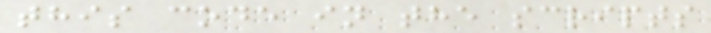this code in the scripts
